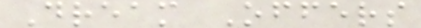Dream Offers
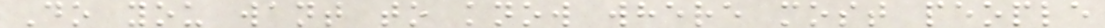Do you want to know where most people
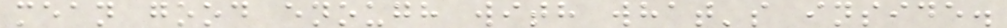mean good enough with what's inside.
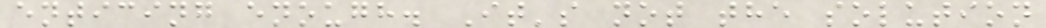enticing enough. It's not the solution
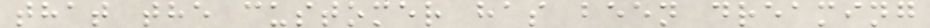that the customer has been dreaming
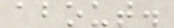about.
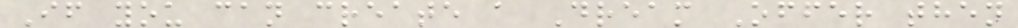If you can create a Dream Offer then
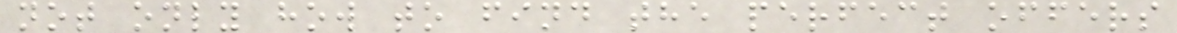not only how to find the perfect offers
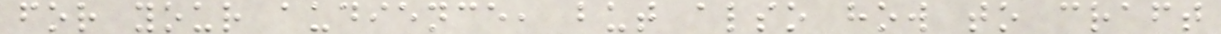for your audience, but also how to craft
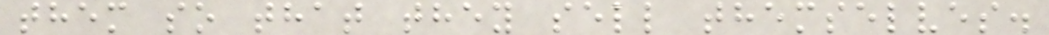them so that they sell themselves.
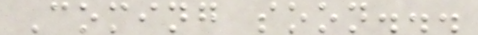Coming soon...
